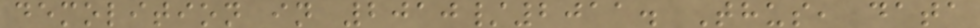demolition in 2010/2011. Thus, data
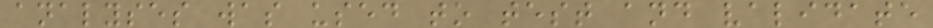analyses was used to test and validate
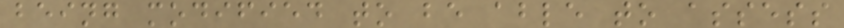being modified to be able to assess
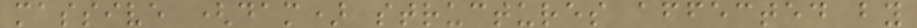massive (dam) structures affected by
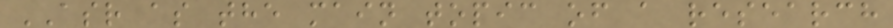ASR as the main topic of a research
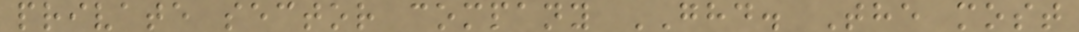private sector company GHD. The most
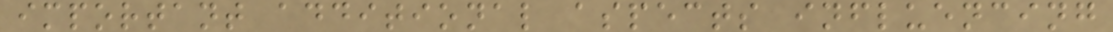important additional aspects influencing
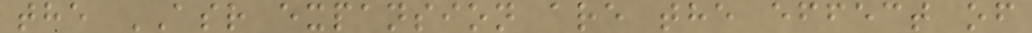the ASR expansion are the effect of
